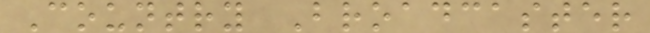Country Broadcaster
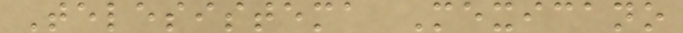Telesistema Mexicano
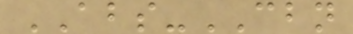ABS-CBN
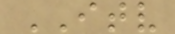ITV
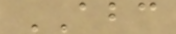ABC
